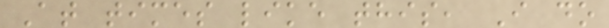At times like this, I do
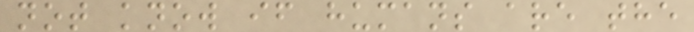not know if humans are the
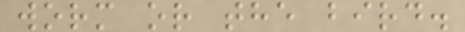worm or the bird.
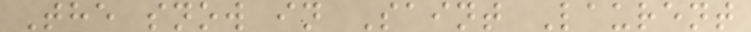The snow in Saint Laurent
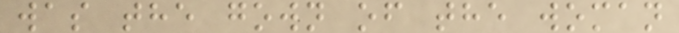was the gown of the woman
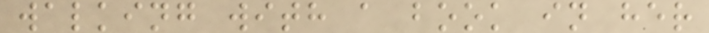walking with a book in her
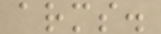arms.
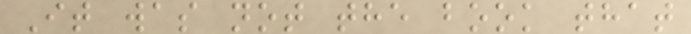It was not the book that
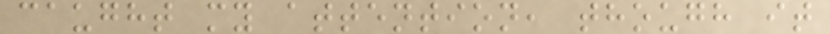caught my attention, though it
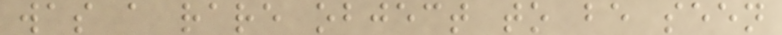was a rare object to be seen
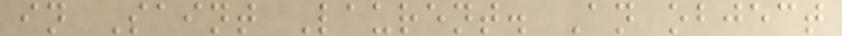in Saint Laurent. An object
